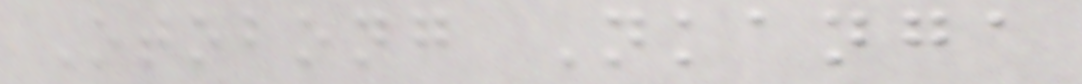Otobong Nkanga
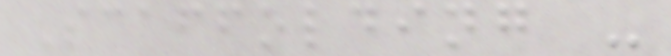Scaffolding -
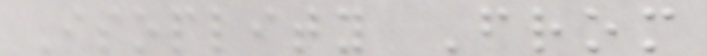Isoplity From
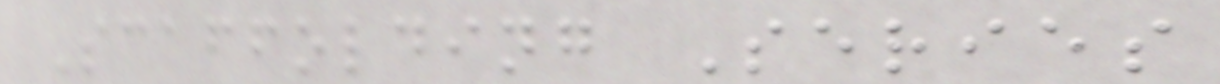Scaffolding Series
